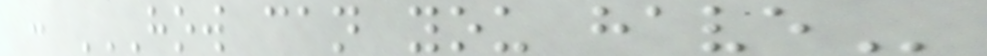: HOW CAN YOU HAVE
